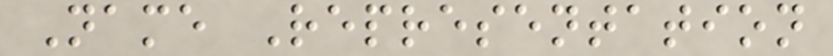Name Representation
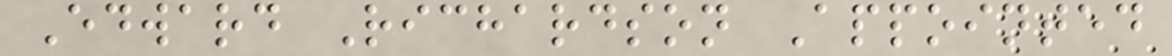Edward Richardson Appointed
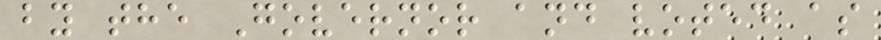by the Governor and voted as
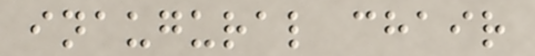inaugural chair
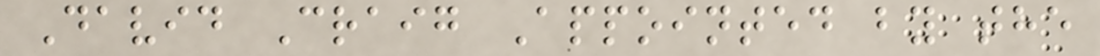David Craig Appointed by the
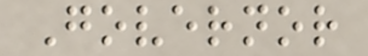Governor
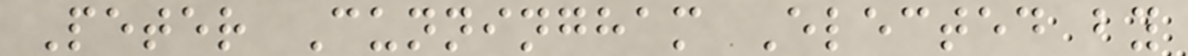Peter Cunningham Elected by
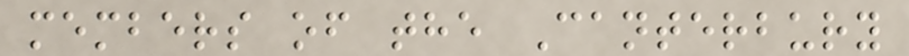members of the Canterbury
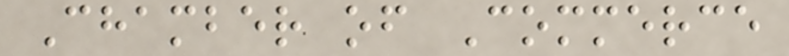Chamber of Commerce
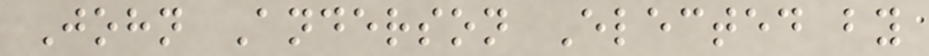John Anderson Elected by
